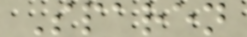Sparen
